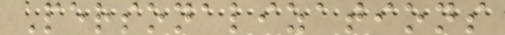Personalizations
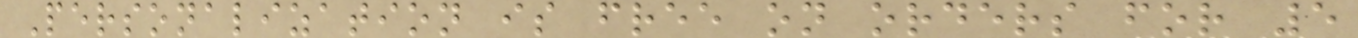Personalization is free on orders for 5
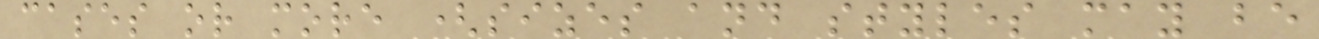cases or more (sizes and styles may be
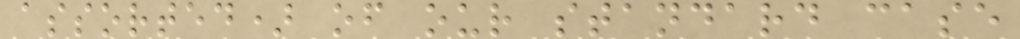assorted) of our standard case
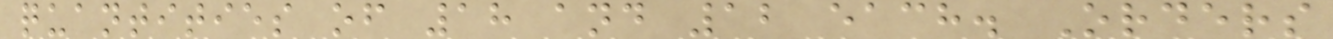quantities of 18 and 12 each. Orders
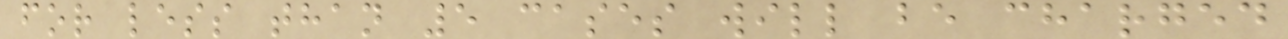for less than 5 cases will be charged
